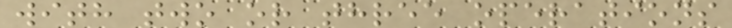with two or three operations
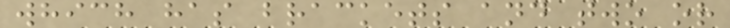which has brackets and two or
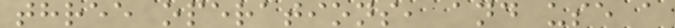three operations, and use a
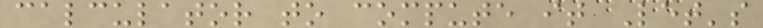calculator to compute it Let's
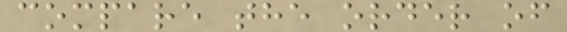compare the order of
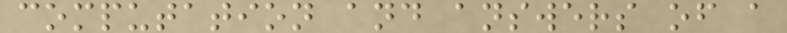computation and answers of a
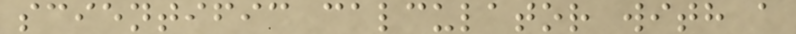scientific calculator with a
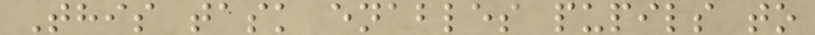This task enables pupils to
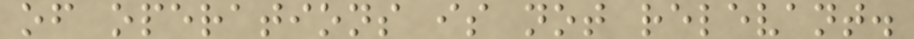of operations is not relevant.
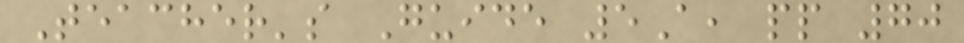Teacher's Guide 5A, pp 70
